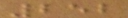252
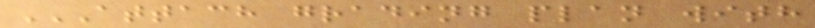ATTACH GRADING PLAN WITH
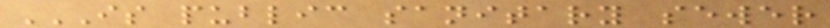IS PUBLIC SANITARY SEWER
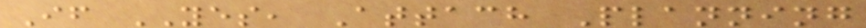If YES, Attach Planning
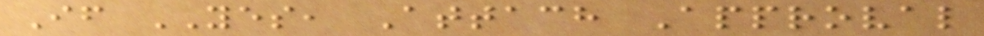If YES, Attach Approval
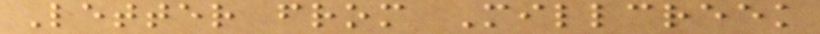Letter from Millcreek
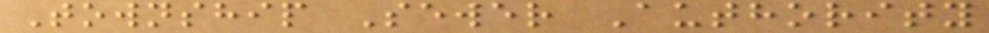Township Sewer Authority
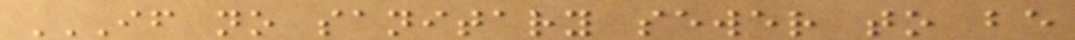IF NO SANITARY SEWER TO BE
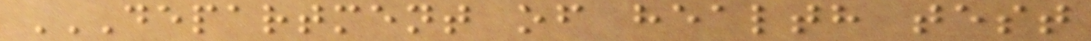DEPARTMENT OF HEALTH TEST
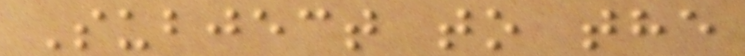Subject to the
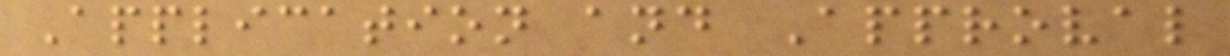Application and Approval
